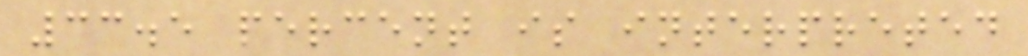33.5 percent is interpreted
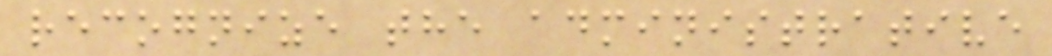recognize the administrative
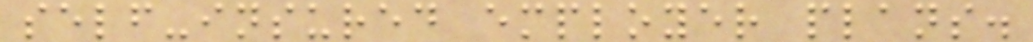self-insured employer plans.
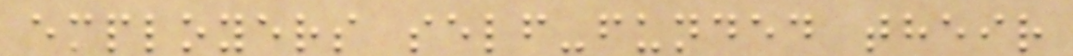employers self-funded their
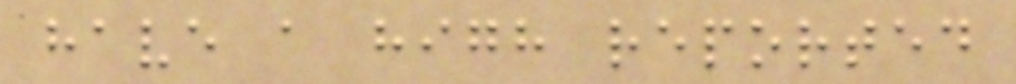have a high reported
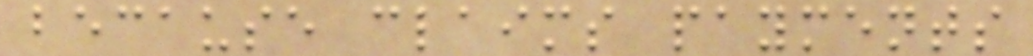because claims payments
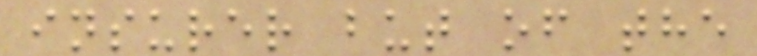insurer but of the
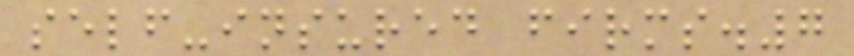self-insured firms.7
